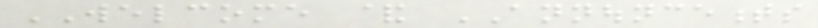WELCOME & ANNOUNCEMENTS
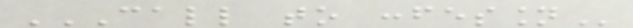CALL TO CONFESSION
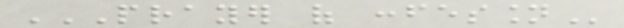PRAYER OF CONFESSION
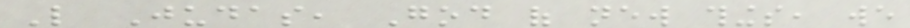Like Judas, God of new things, we
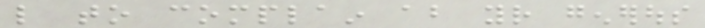like to complain about your generous
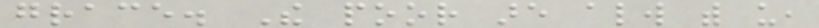grace. The poor are always with us,
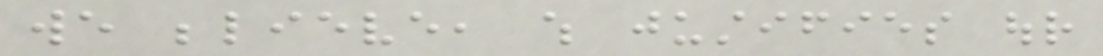we believe, which justifies our
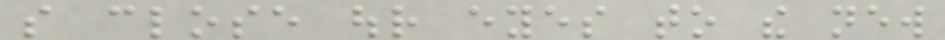so close our eyes to the new
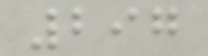297
